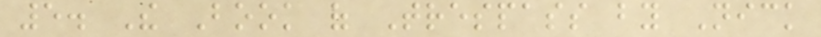5. The Book of Trespass by Nick
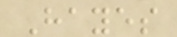Hayes
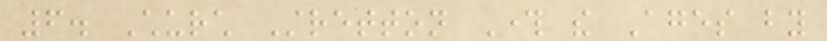6. Church Stretton Through the Ages by
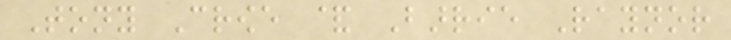Tony Crowe & Barrie Raynor
